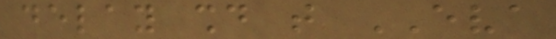delay should that EVA
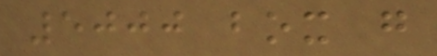5000 box go
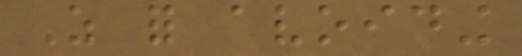As for avoiding
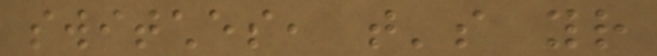switches, that's your
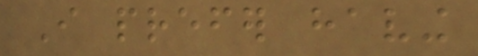I prefer having
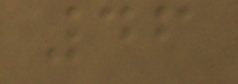46
